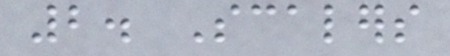2. Scalers
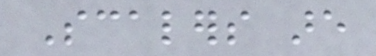Scalers are
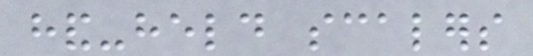hand-held scalers
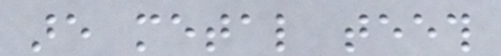are metal teeth
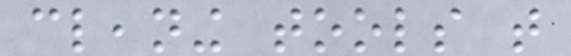cleaning tools that
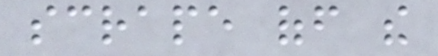scrape off the
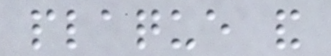plaque and
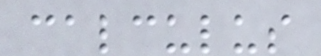calculus
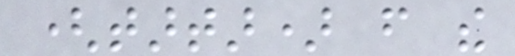(tartar) from the
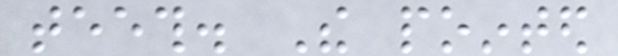teeth. The pointed
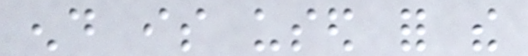end is used for the
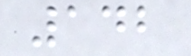142
